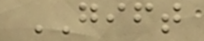GIFT
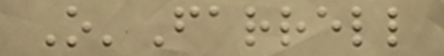O'Farrell
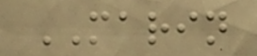MARIN
